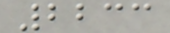2233
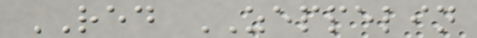RED ZEPPELIN
